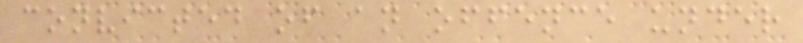convicted of an offence under
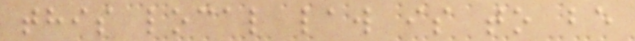this local law is to be
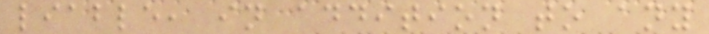liable, in addition to any
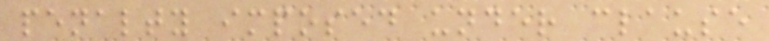penalty imposed under clause
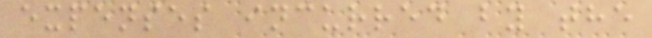expenses incurred by the
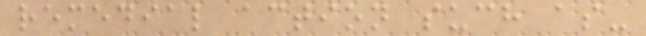remedial action such as-
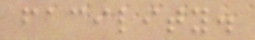facility.
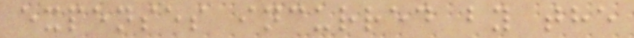expenses incurred by the
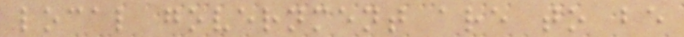local government are to be
